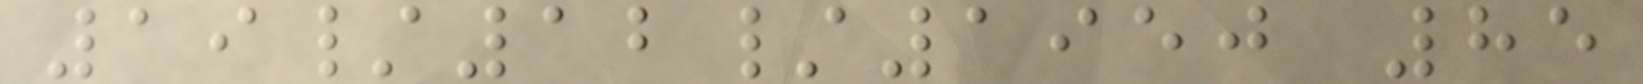19/12/1950 85
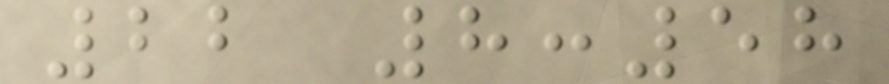22 8:58
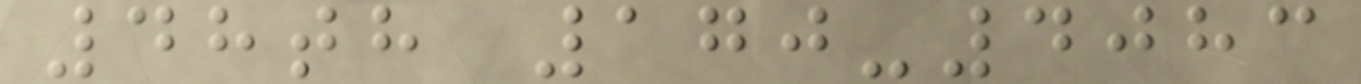48th 170-4083
